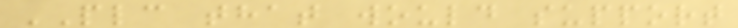PLC that would support
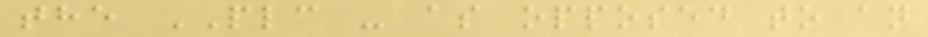the PLC - as opposed to an
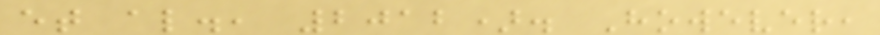et al., 2012). However,
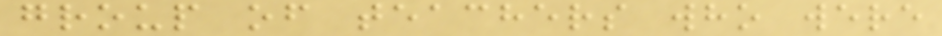group of teachers who were
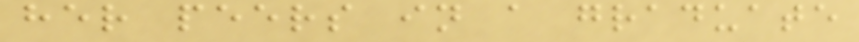her peers in a graduate
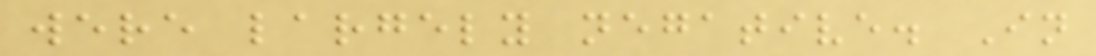were largely negative. In
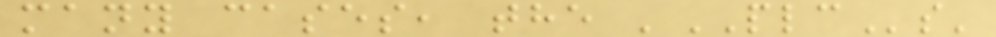many cases, the 'PLCs'
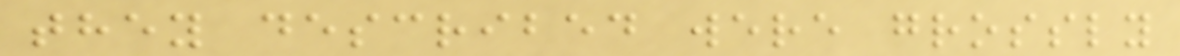they described were grossly
